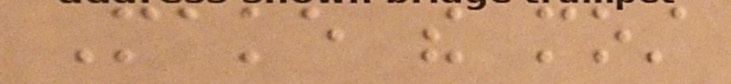Make the most
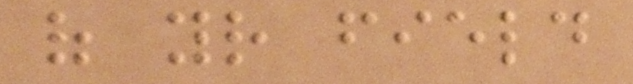of your field
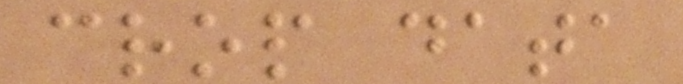crop data
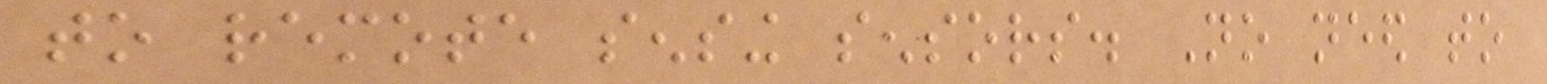to remote sensing sensors. No need to
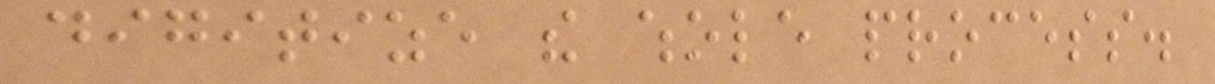digitize the whole process.
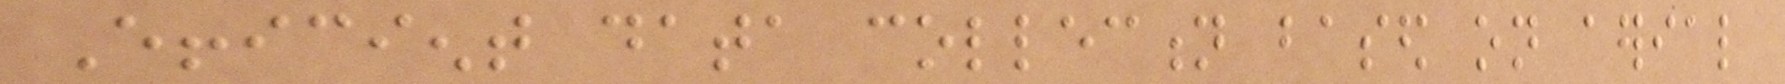Efficient data collection based on aerial
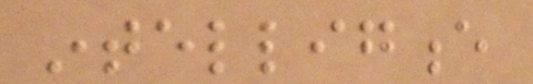intelligence
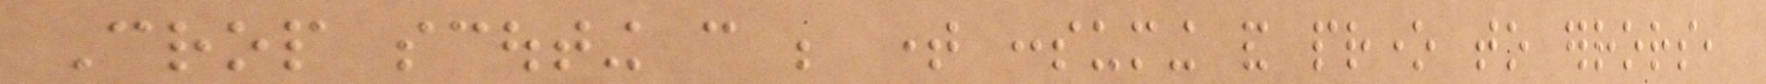Crop scouting can be time consuming and prone to errors,
